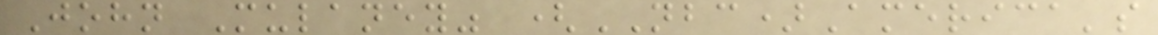John Mulaney" (NBC)America's
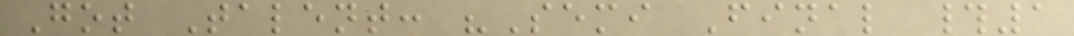Got Talent: "Semi Final #1
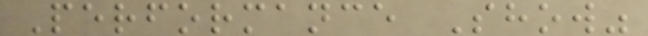Performance Show"
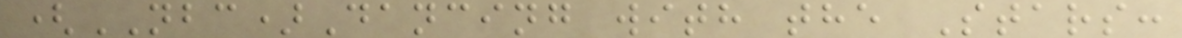(NBC)Dancing with the Stars:
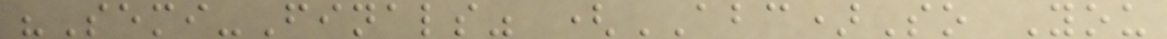"Semi-Finals" (ABC)So You
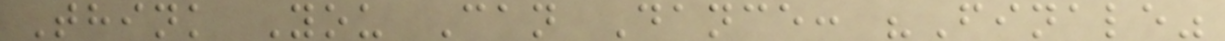Think You Can Dance: "Finale"
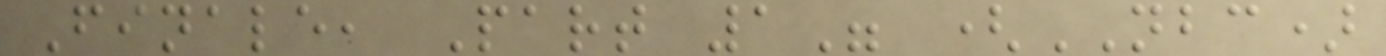Finale, Part 1" (NBC)
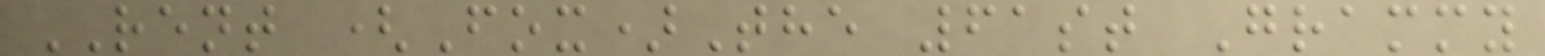RENT (Fox)The 61st Grammy
